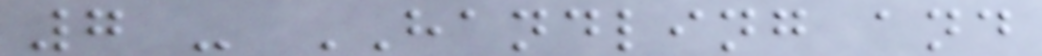7 - HANDLING and
